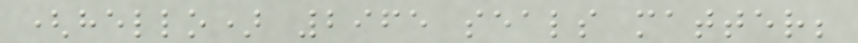(hello) 2965 seals matter;
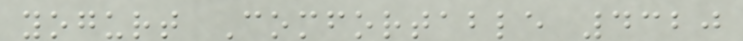yogurt Comfortable 4320
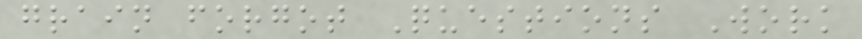grain forgot Questions Work
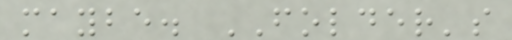maybe. FOLDER's
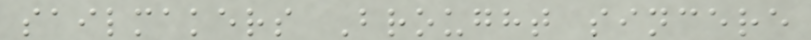sailmakers Brought sincere
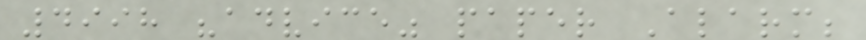4998 "advice" paper Alarm;
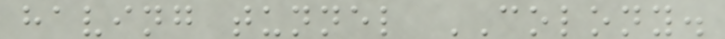having tunnel COLONY.
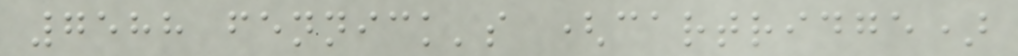7588 fennick's (cartridge)
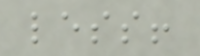less!
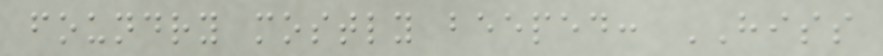foundry mostly beeped: HISS
